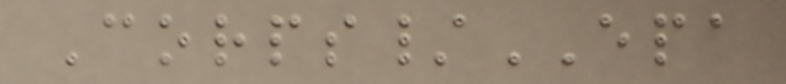Corps/EPA
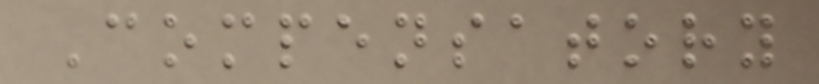Compensatory
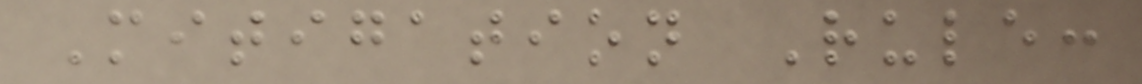Mitigation Rule:
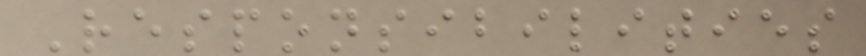Responsibilities
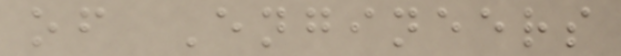of Engineers
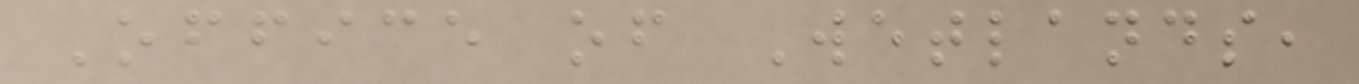Office of Wetlands,
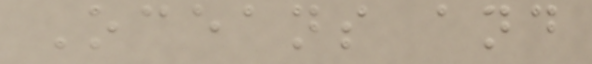Oceans and
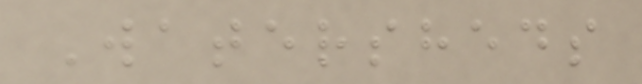Watersheds
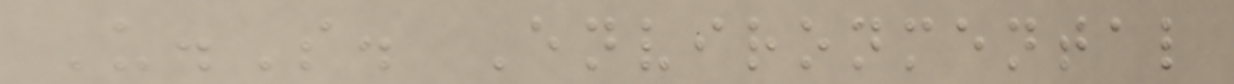U.S. Environmental
